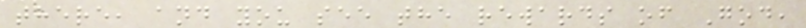there, and you see the rewards of God,
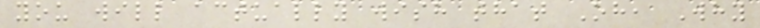you will actually wish that Oh, Why
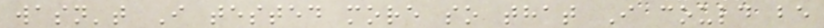wasn't I tested more so that I could be
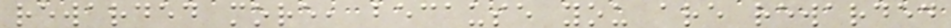rewarded more, because you are rewarded
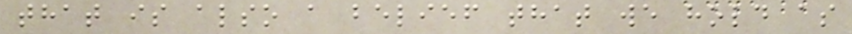that is also a belief that we hold as
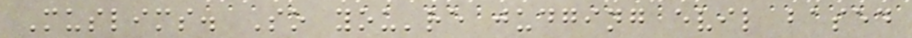Muslims. So you're judging evil based
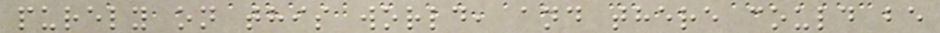purely on this world, and there could be
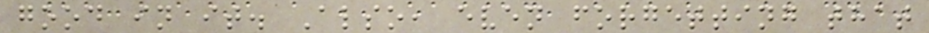good in it. Also, even forgetting that
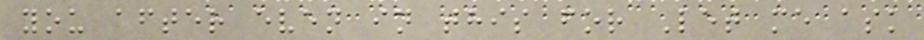you after even in this for Let me ask
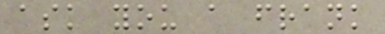ask you a frank
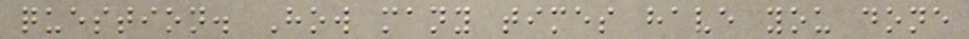question. How many times have you done
